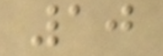10
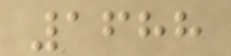1688
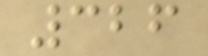326
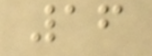16
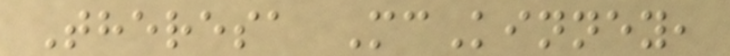Theresa McKinney,
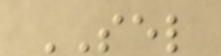SEL
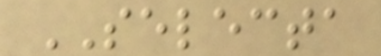SELECTA
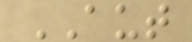AUT
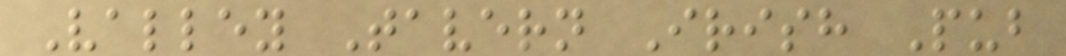Valley Tavern Irish Pub
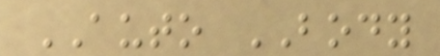AUTO BODY
